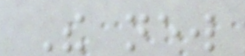The new
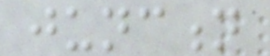junction
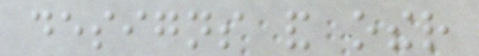designs and other
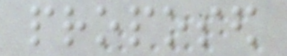proposed
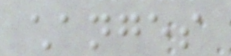changes
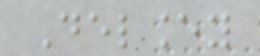Delancey
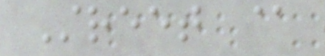Street @
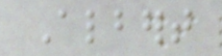Albert
